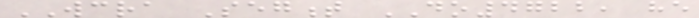WCRA Segment DO4722, he
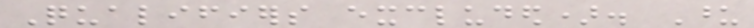Qualifiers excluded). Upon
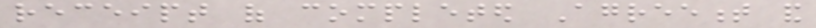receipt of completed Agreement and
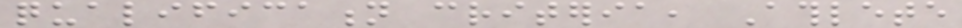qualification criteria, Athlete
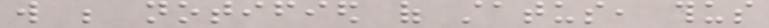will be notified of status, thus
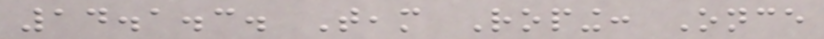14.1.3. Team Roping: Once
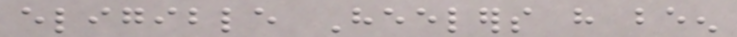eligible Heelers have been
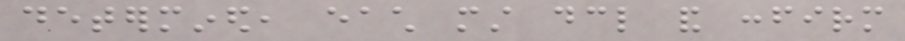determined, each must declare and confirm
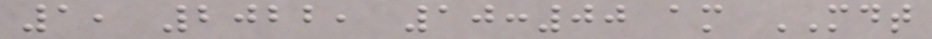1, 2022, 10:00 am MDT
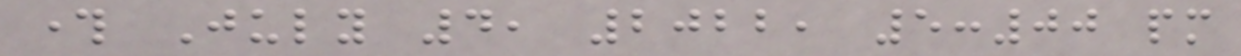through July 4, 2022, 5:00 pm
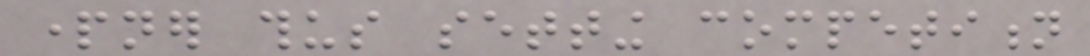partner thus setting competition
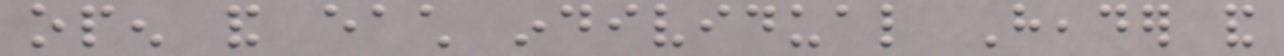open and each individual Header and
